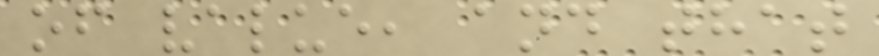of value, and that
